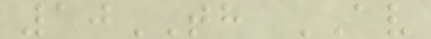10TH AV
